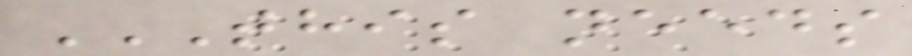THIS NEEDS
